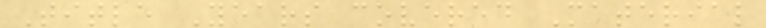Title Years covered Material
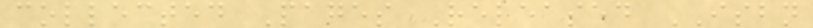collected Pages Released ISBN
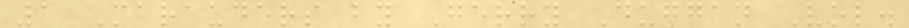1 Marauders by Gerry Duggan Vol.
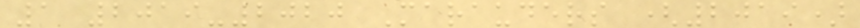1 2019-2020 Marauders (2019)
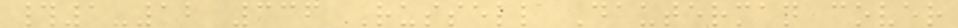#1-12 336 Russell Dauterman cover
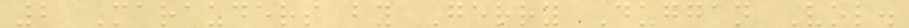2 Marauders by Gerry Duggan Vol.
